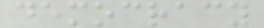democracy
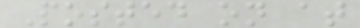Posted on at
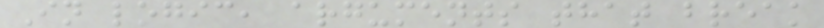In logic, arguments that break
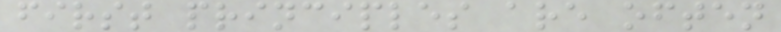first principles are often
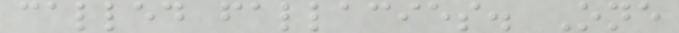called fallacies. One
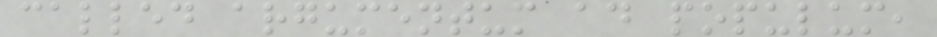called argumentum ad populum,
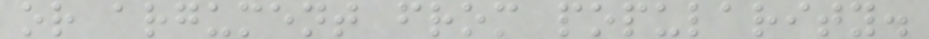or argument from popularity.
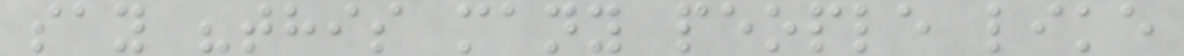say "this many people like
